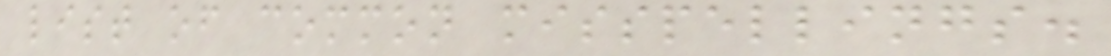list of common misspellings.
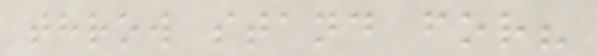throw stand for?
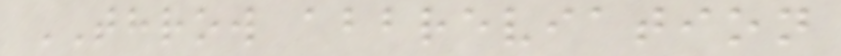THROW abbreviation
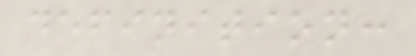definition:
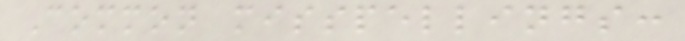Common misspellings:
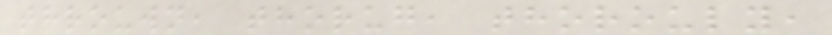throuwn, thorug, thorouly,
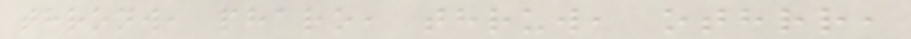thronw, pharo, thruw, othrr,
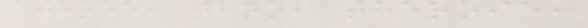athree, thno, theroie,
